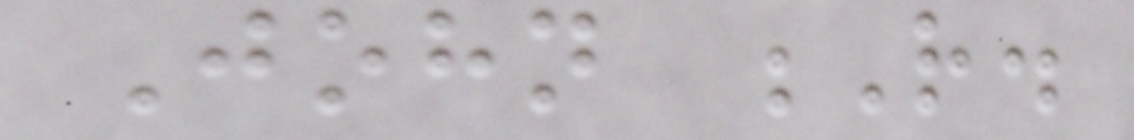John R.
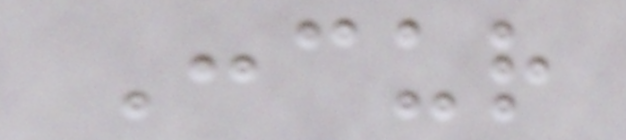Concur
